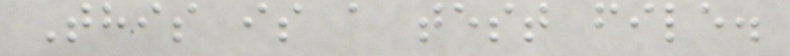This is a test file.
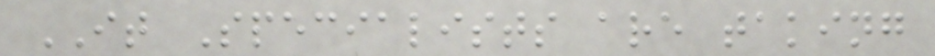IT Specialists are taking
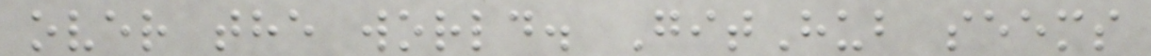over the world. GitHub seems
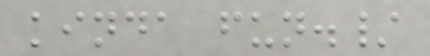kinda fun./
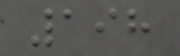198
